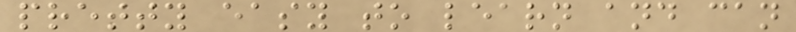pretty easy to learn and can
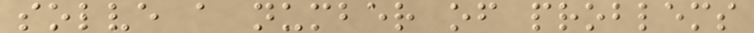solve a number of problems
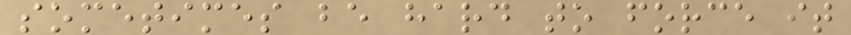sometimes be hard to force it
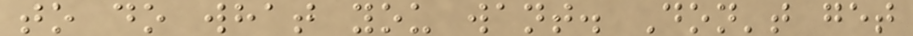to do what you want. Don't get
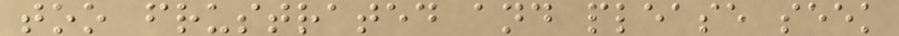too frustrated and please seek
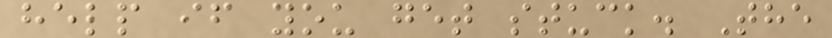help if you get stuck. The
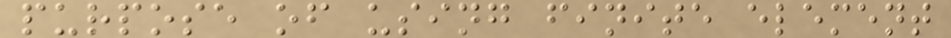purpose of using finite element
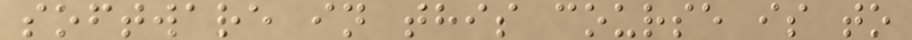software in this course is to
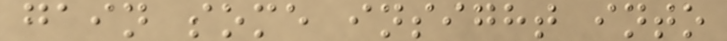gain some insight into
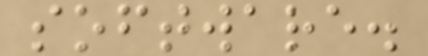software.
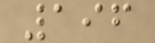196
